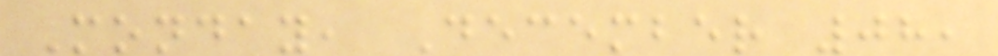Monday, December 08,
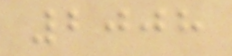2008
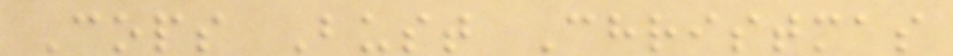Cops Bust Christmas
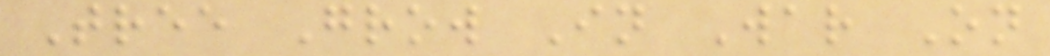Tree Grow In War On
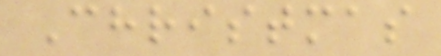Christmas
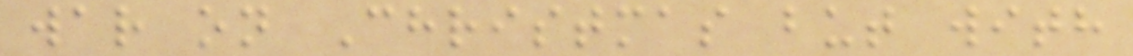war on Christmas but with
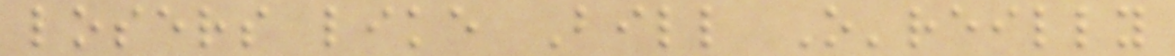losers like Bill O'reilly
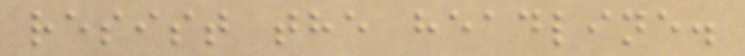resist the headline.
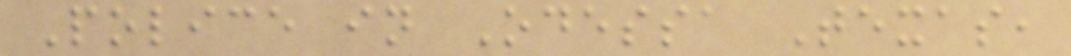Police in Odessa Texas,
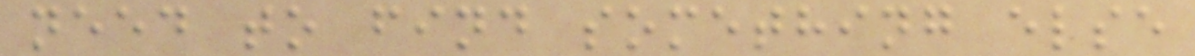need to find something else
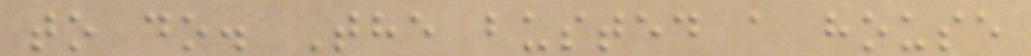to do. The busted a house
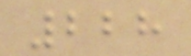228
